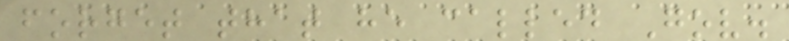forget that he called Gov.
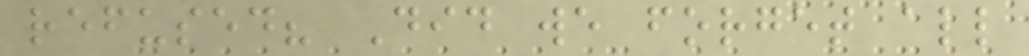refused? Did we forget all
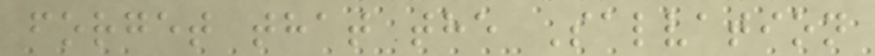forget that the Salvation
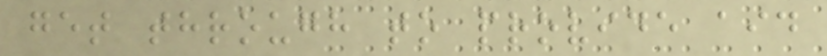get through to provide aid
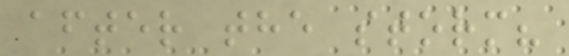after the storm?
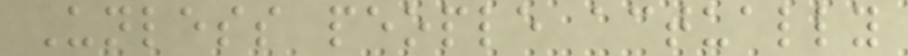Unless people actually
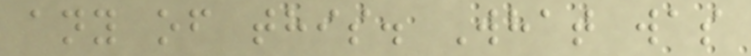any of this. What was
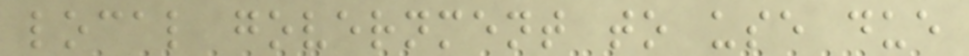local government to use due
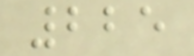225
